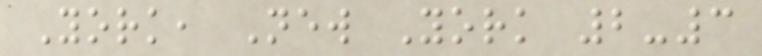York, New York 2-3
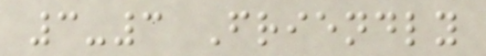3-3 Friendly
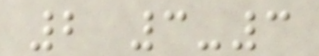2 3-3
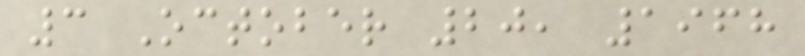3 October 20, 1968
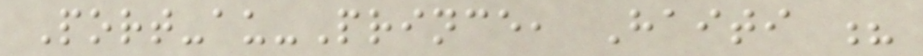Port-au-Prince, Haiti ?
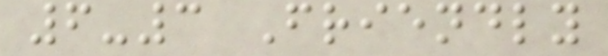6-3 Friendly
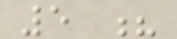5 ?
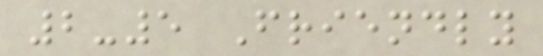2-5 Friendly
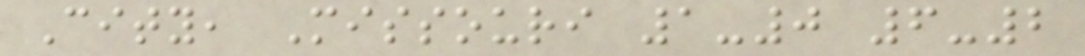City, Missouri 1-0 6-2
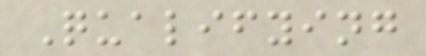Qualifying
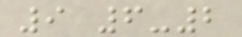9 6-2
